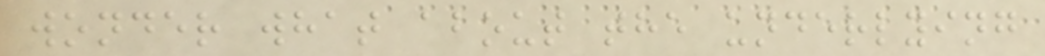wonder what about the underlying
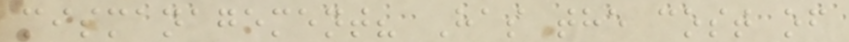mismanagement? Has the cost of
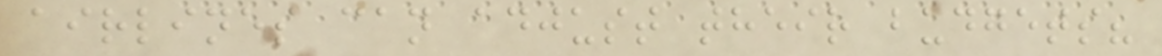airlines can adjust their budgets?
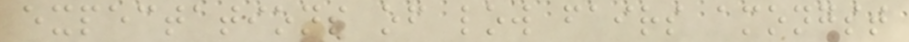expectations of low fairs amongst
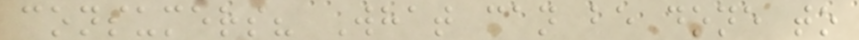consumers? What can be done to
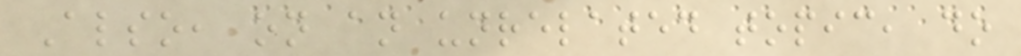Also, on an unrelated topic, do
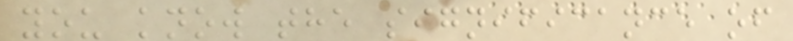you know the significance of
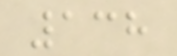138
